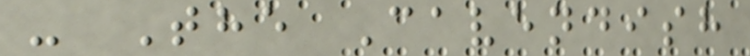- The Cavendish
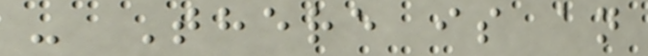- There is an
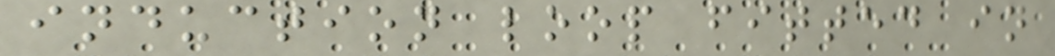induction loop fitted in
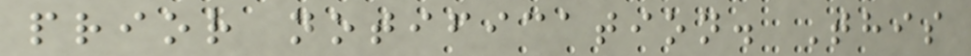prior notification. This
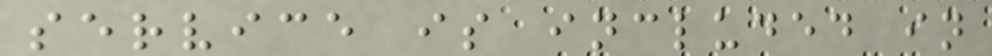service is included in
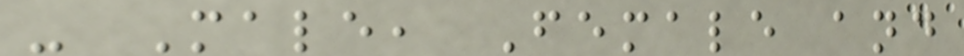- Male, Female and
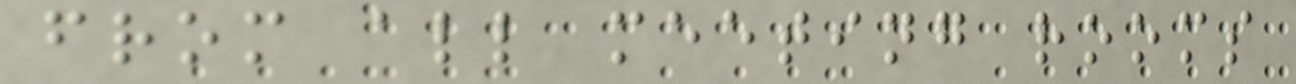from all meeting rooms
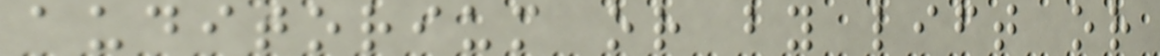auditorium or by lift or
